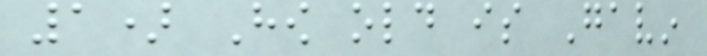1) How old is Gavin
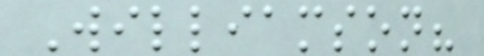Williamson?
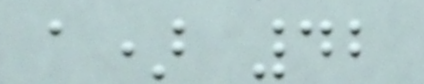a) 42
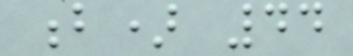b) 44
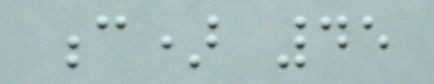c) 45
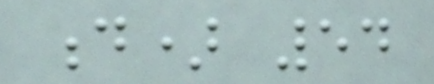d) 54
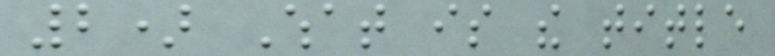2) What is the title
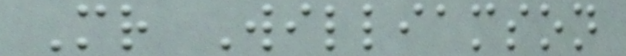Mr Williamson
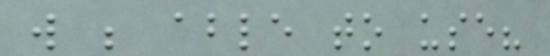will be able to use?
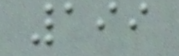199
